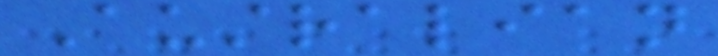Australian
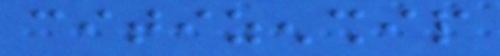citizenship
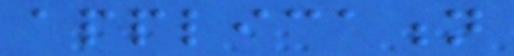application
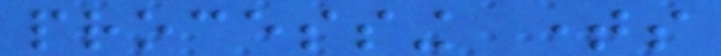processing times
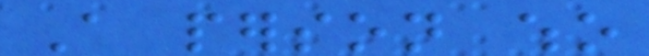A person who
